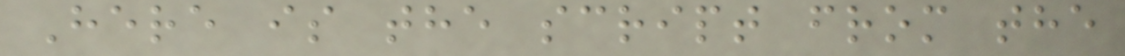Here is the script from the
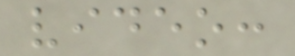video:
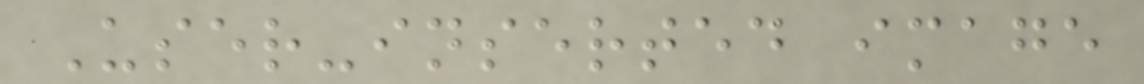User-inserted image
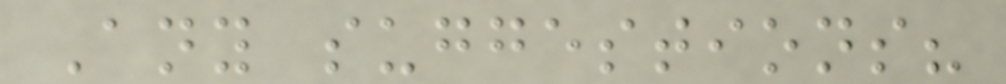Any suggestions?
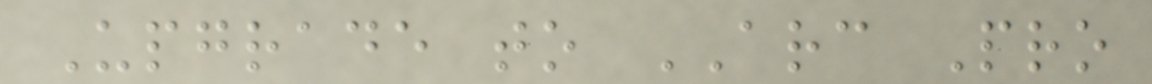Upgrade to ARC Pro
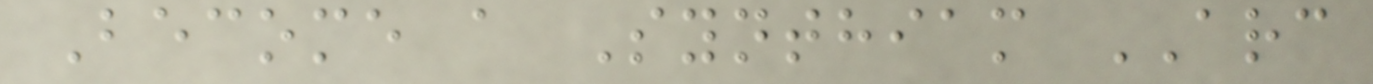Become a Synthiam ARC
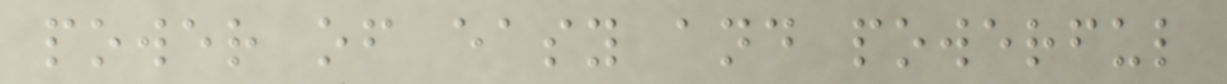power of easy and powerful
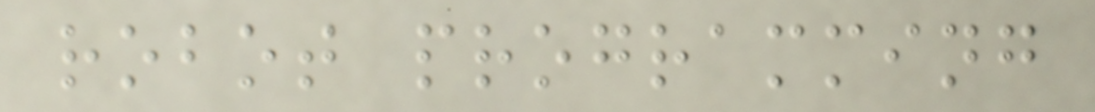robot programming
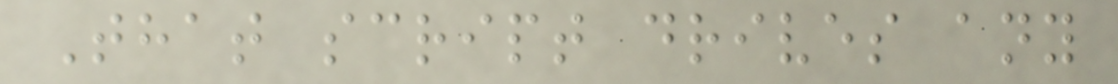That script drives any
